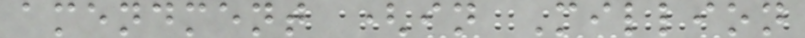amendment (in Million
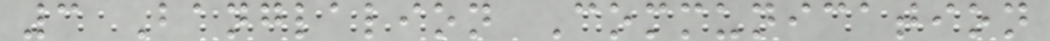3 Banglalion Communication
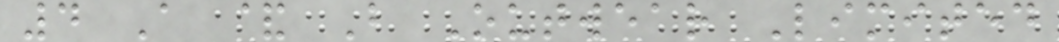4 A & B Outwear Limited
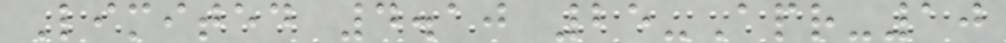Limited 4.10 25-Apr-10
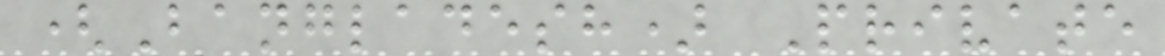(Bangladesh) Private
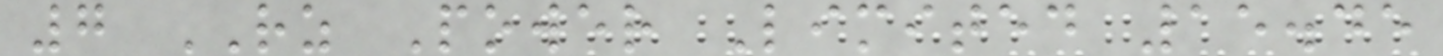7 RZ Power Limited 15.45
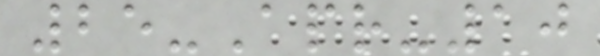25-Apr-10
